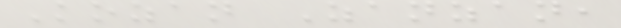Kozan Zanzan,
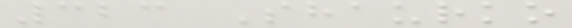323 Shaurko
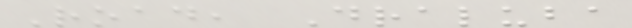Road, Draluba
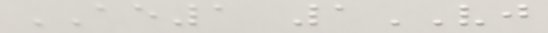AE1 1VJ
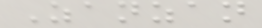Zanzan
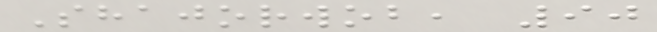Shajorwob, 90
